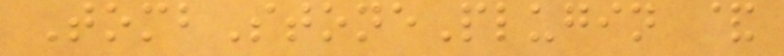TombStonePlugin &
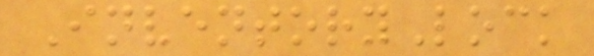InventoryLock
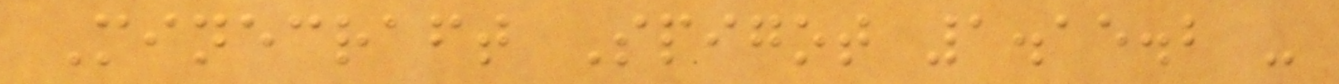Minecraft Spigot 1.15.2 -
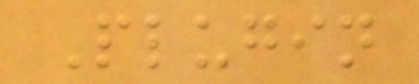Plugin
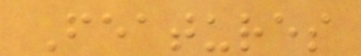Features
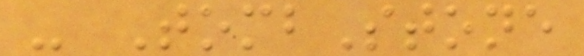- TombStone
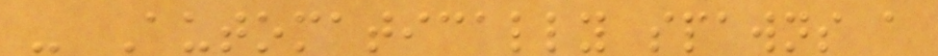- Automatically spawns a
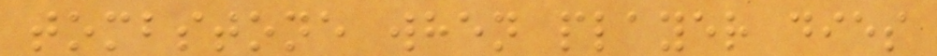tombstone when player dies
